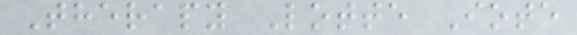Therapy Lotte Iote
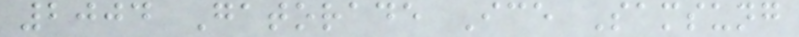2004 Gatorade Ice Samsung
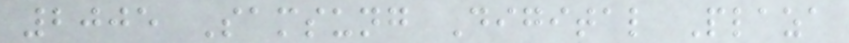2005 Samsung Digital Plaza
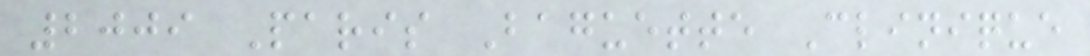2009 Paris Baguette Clinique
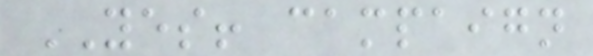YES! campaign
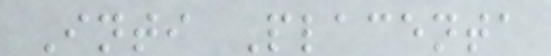Inti Placenta
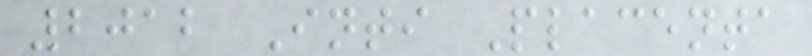2012 Inti Placenta
